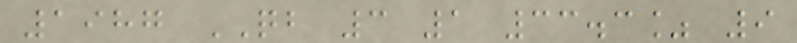1987 QB 3 1 33.3% 9
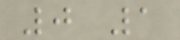0 1
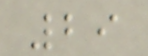29
